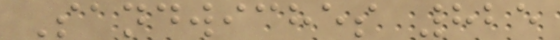Sandwiches 825
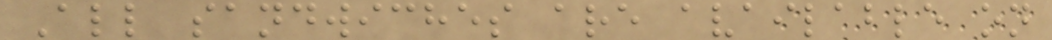All sandwiches are available on
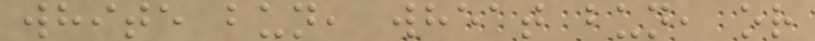white bun, wheat bun, or
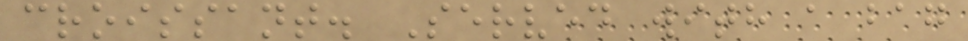croissant. Served with a bag
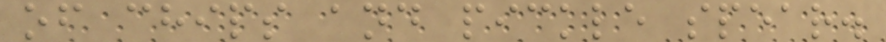of chips and pickle spear.
